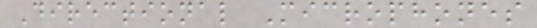Directional Microphones
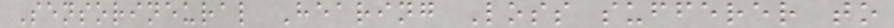Sensorineural Hearing Loss sufferer to
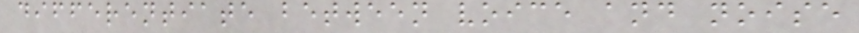differentiate between voice and noise
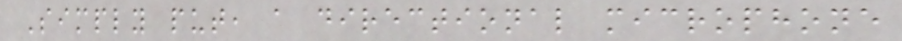Simply put, a directional microphone
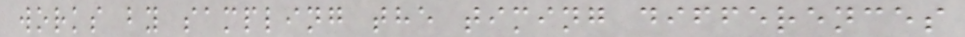works by sampling the timing differences
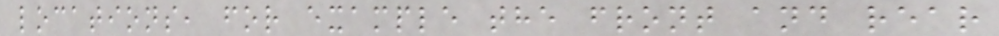locations, for example the front and rear
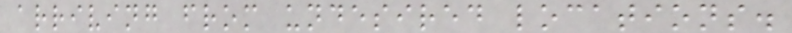arriving from undesired locations.
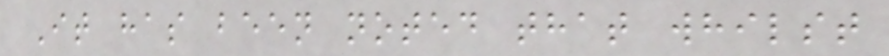It has been noted that whilst
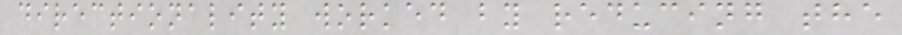directionality worked by reducing the
